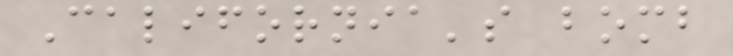California's bomb
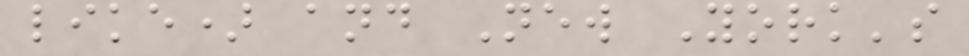like) and New York's
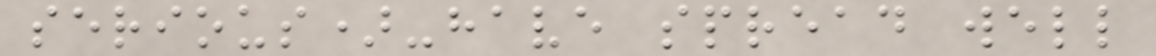serious)-have spread well
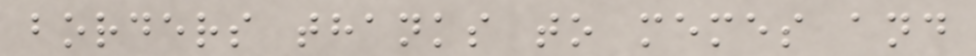borders thanks to memes and
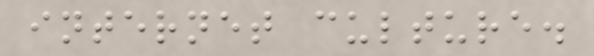internet culture.
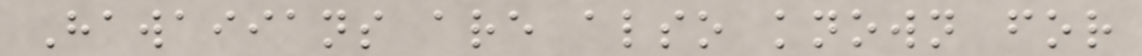Hawaiians are also known for
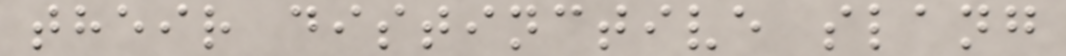their distinctive slang
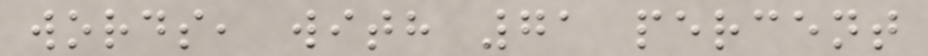words, with 71 percent
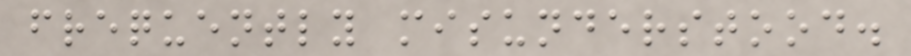frequently misunderstood.
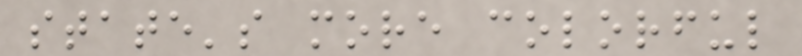state's more colorful
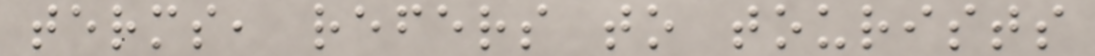terms, refers to tourists
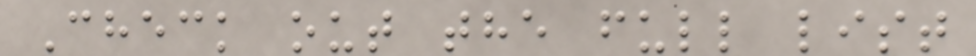Check out the full list
